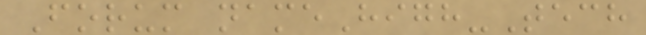Forum nameHigh-Tech
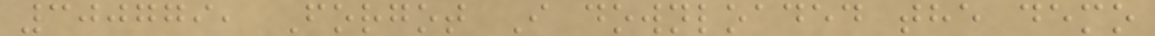300779, Forgot I downloaded the demo
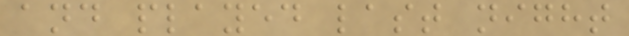and played last night
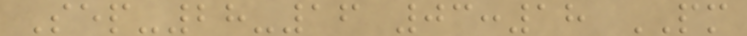Sep-28-16 03:18 PM
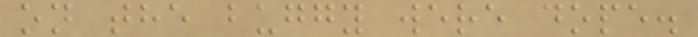on the buggy were dope.
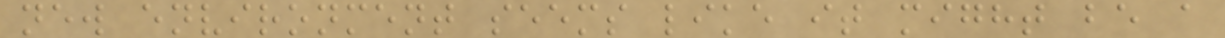new environment seems like it might be a
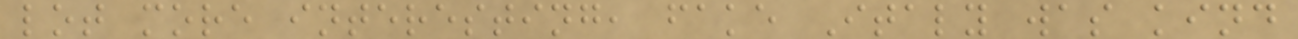lot more interesting, fake Italy was kind
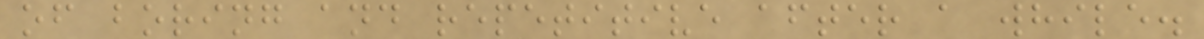of boring and repetitive after a while.
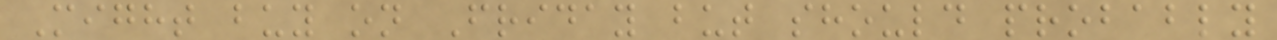Might buy on Friday but should probably
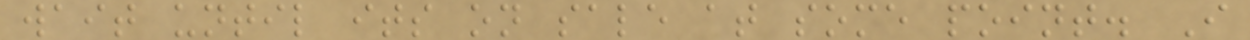wait until its on sale at some point. I
